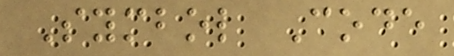Symbol Code
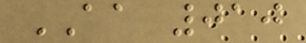AA 010
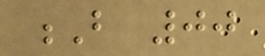B 00
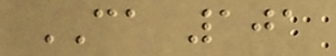CA 101
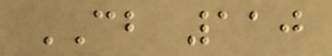CB 110
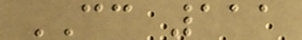CC 111
